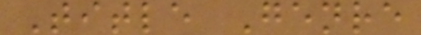Title Genre
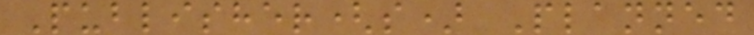Publisher(s) Planned
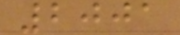2001
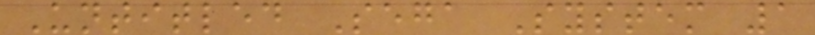Untitled Sega System 1
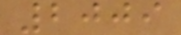2009
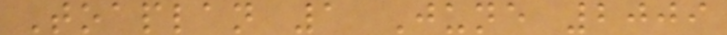Toaplan 1 June 2009
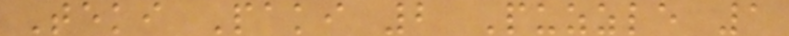Teki Paki 2 Puzzle 1
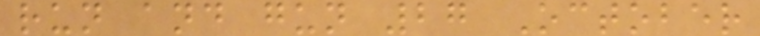run and gun 27 October
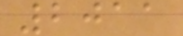2011
